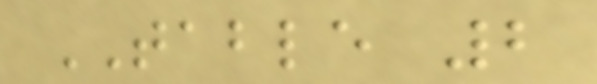TABLE 2
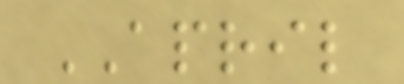APRIL
